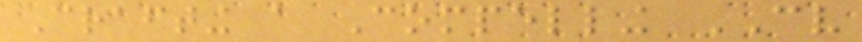Crafting a Compelling CV
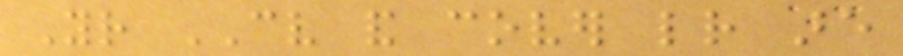Your CV and cover letter are
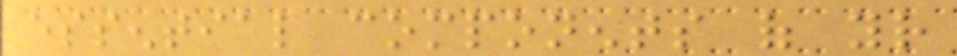essential components of your
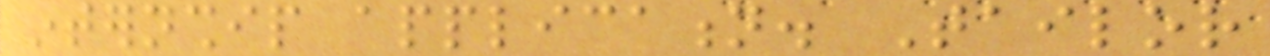internship application. Tailor
